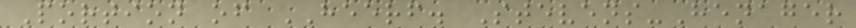Portion of HEERF. Stevens-Henager
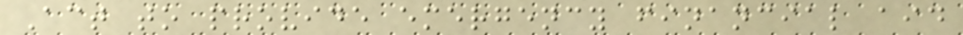Act to provide emergency financial aid
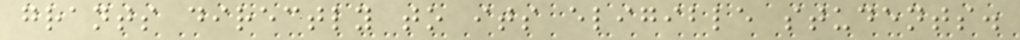grants directly to its eligible students.
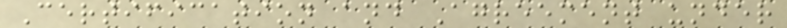Certification and Agreement under
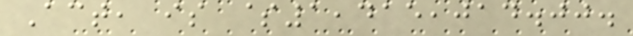Act, is $1,415,014.00.
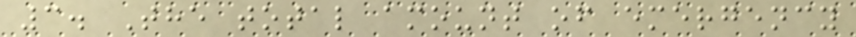3. The total amount of emergency
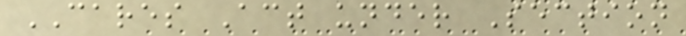CARES Act under Section
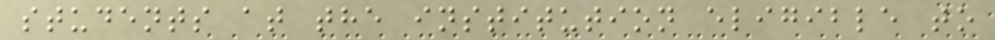students at the institution eligible to
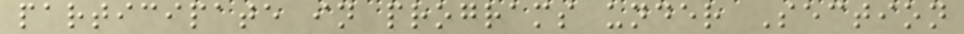participate in programs under Section
